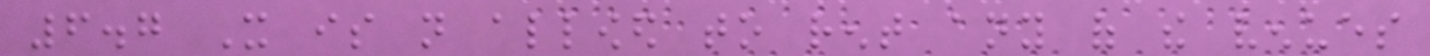6.7 It is not allowed to rent any of the venues
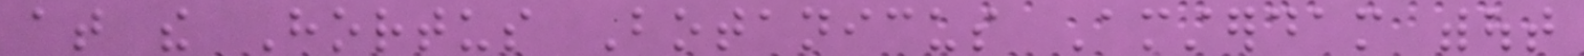at the Hortus Botanicus Amsterdam without
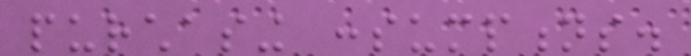purchasing consumptions.
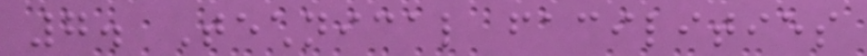7. Technical facilities
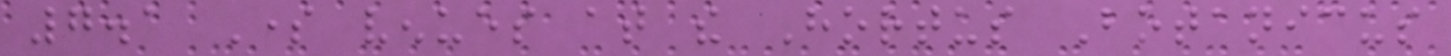7.1 Some venues at the Hortus Botanicus
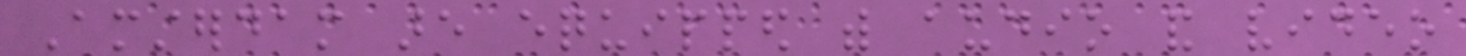Amsterdam are equipped with audio and video
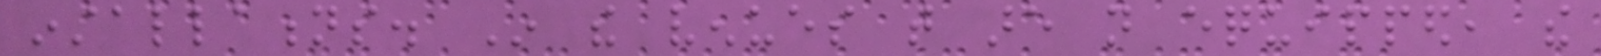installations. In the venues that are not equipped, the
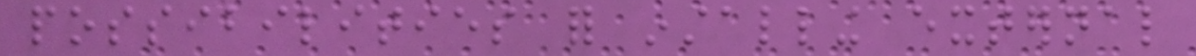possibilities for installing external
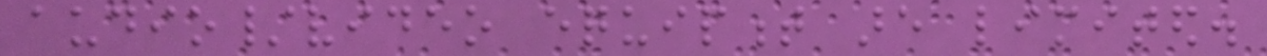audio/video equipment are limited.
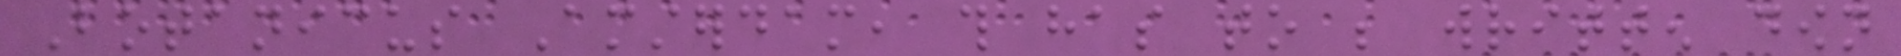Botanicus Amsterdam, this has to be written down
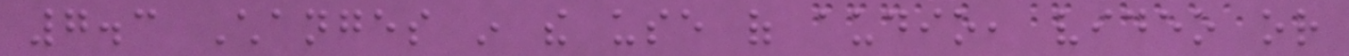7.3 Changes in the use of audio, video or
